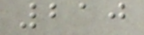210
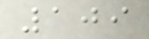109
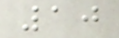10
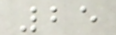25
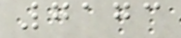7173
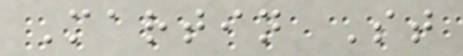Martin St
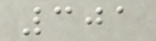301
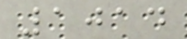1014
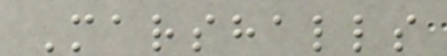Marshalls
